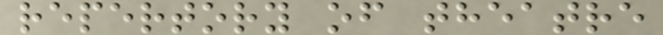repertory of theatre
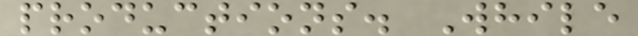productions. While
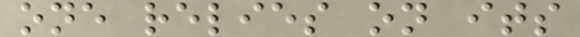one relies on its
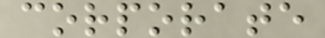corporate
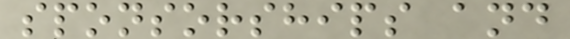sponsorships and
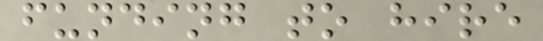funding to hire
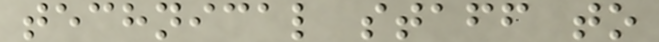technical staff to
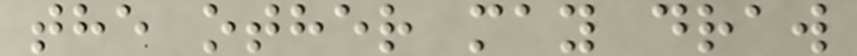the other may draw
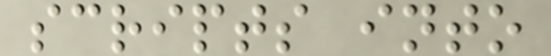scripts into
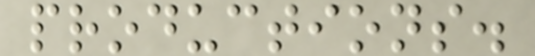productions.
